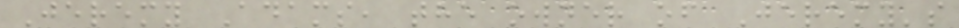Jeremy Adams, the owner of Jeremy's
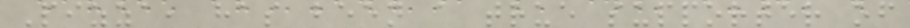Pizza, has been a true supporter of
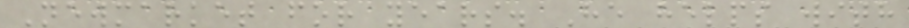Newmarket for years. He helps with
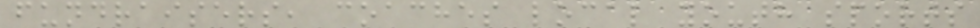fundraisers, coaches local youth sports
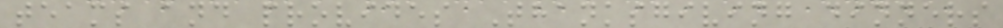teams and provides Thanksgiving dinners
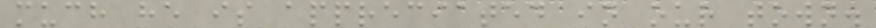much he is appreciated in our town.
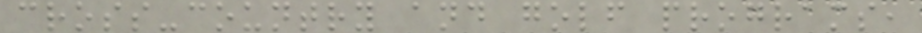cross-country and golf programs,
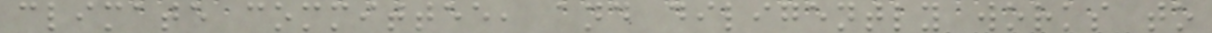climate committee, and diligently works to
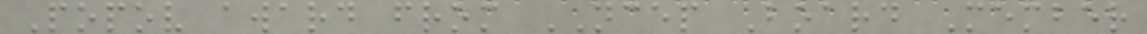Popov award from NCEP Board Member
